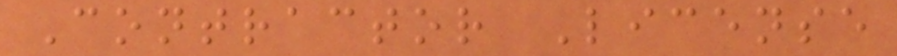Contractor License
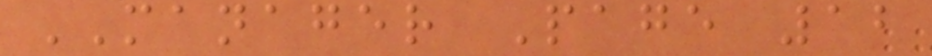MANAGER Page 12
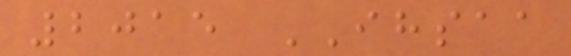2015 IHSAA
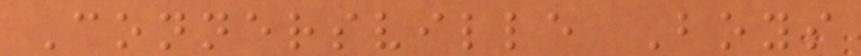Connersville Boys
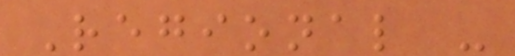Regional -
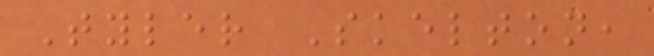Tyler Skelton,
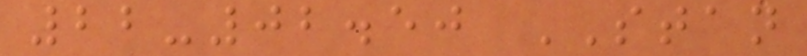22-02.50 STAN
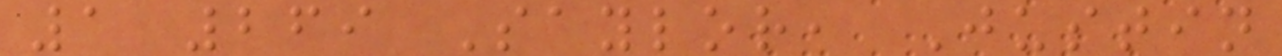1 269 Saylor, Justin
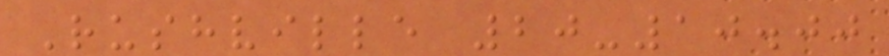Rushville 20-10.00
